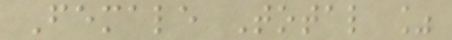Female Total %
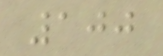100
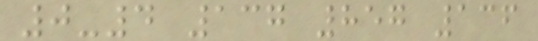0-4 137 857 136
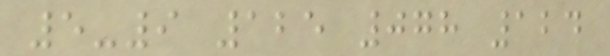5-9 125 078 124
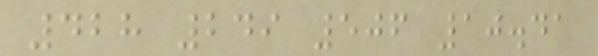428 249 506 10.41
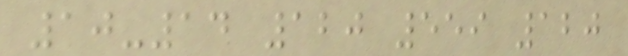10-14 120 559 120
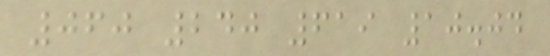060 240 619 10.04
